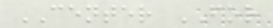CENTER FOR
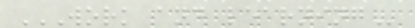WORK AND LEARNING
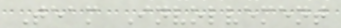Team Involvement
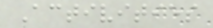Activities
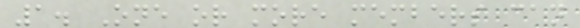1. One or more members can
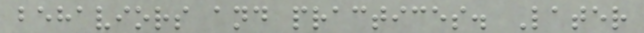behaviors and practices. Later
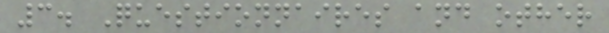3. Questionnaires and other
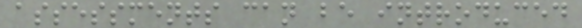assessments can be introduced
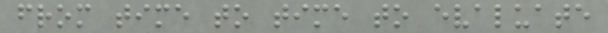from time to time to evaluate
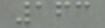163
